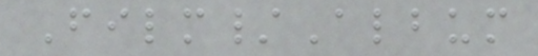Film/Album
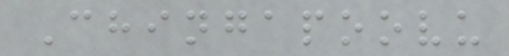Chingapoovu
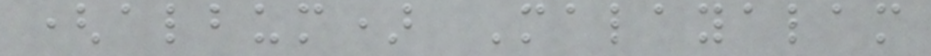(album) Malayalam
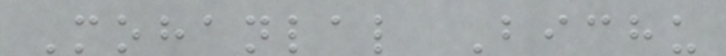Mohanlal Bichu
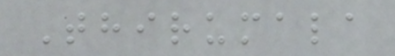Thirumala
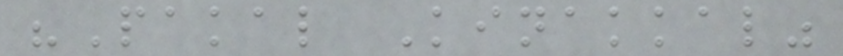"Pakal Kinakkal"
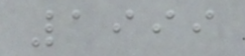1999
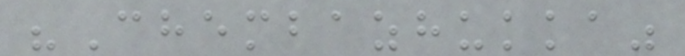"Chembazhukka"
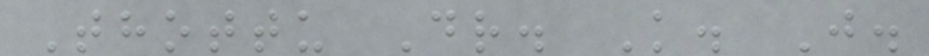Thottu Dr. K. J.
